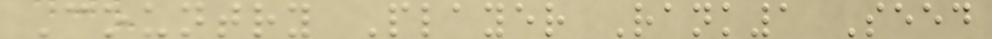Country Player Rank1 Seed
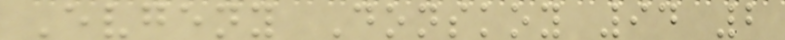Evgeny Donskoy 94 2
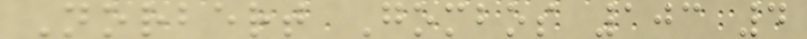Norbert Gombos 103 4
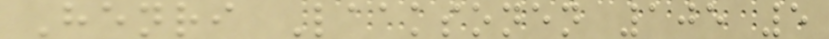Henri Laaksonen 105 5
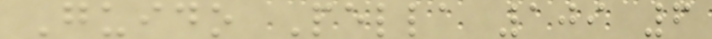Guido Pella 109 6
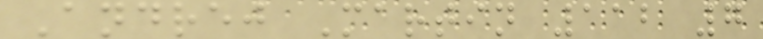Andrej Martin 112 7
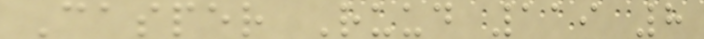Casper Ruud 119 8
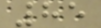85
